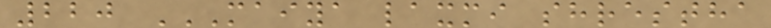220 MAIYA LAXMI SHRESTHA
